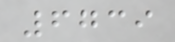6739
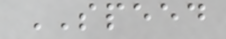SPEED
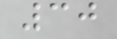30
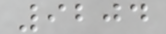9204
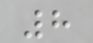8
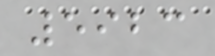5923
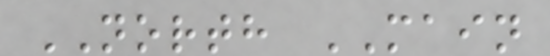NORTH MAIN
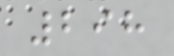298
